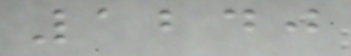1240
